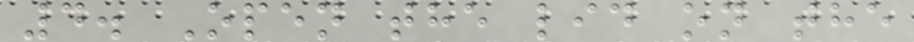4. Open the lid on the
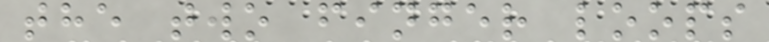the two finger loops
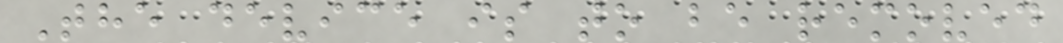The device is to be removed
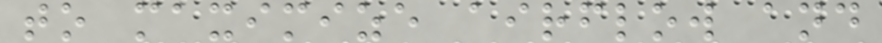to maximize airflow and
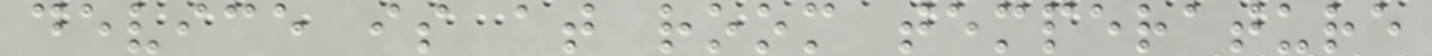device is at room temperature
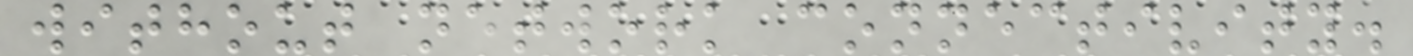without network connectivity.
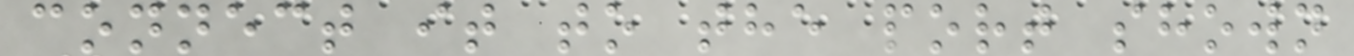connect it to the port shown
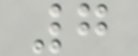7
